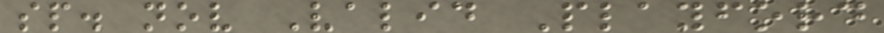sp. nov Valid Playford
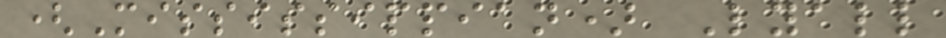(Mississippian) Lyall
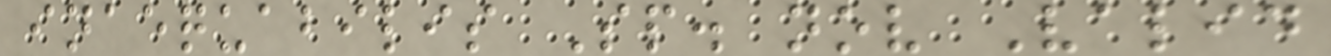inaequabilis Sp. nov Valid
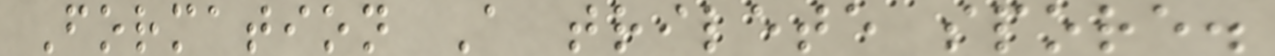Formation A trilete spore.
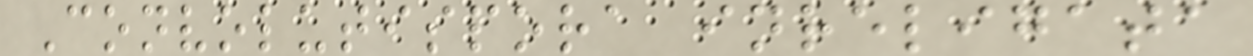Convolutispora inreligata
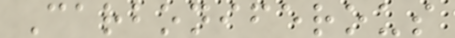Carboniferous
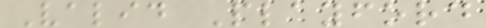Valid Playford
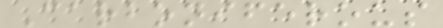Carboniferous
